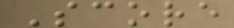Score
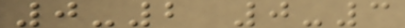0-2 0-3
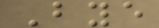Bye
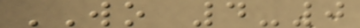WO 4-0
